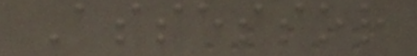Assessor
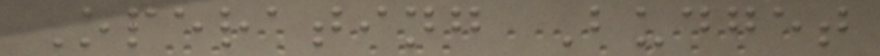Operating Budget
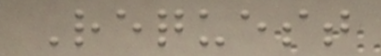Request
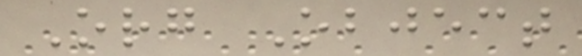Org Object
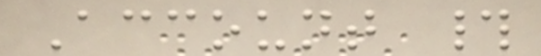Account #
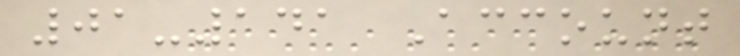01-141 Account
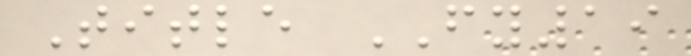Title FY19
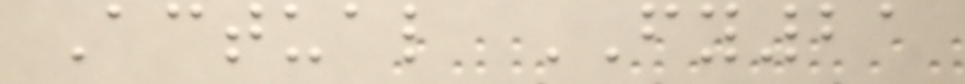Actual FY21
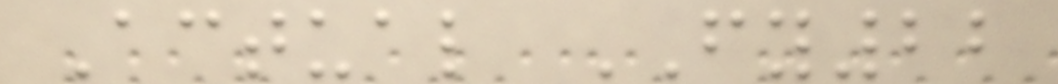Actual FY22
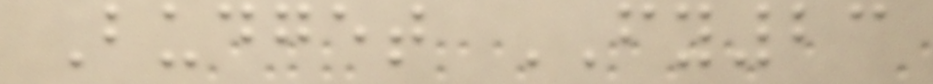Budget FY23
